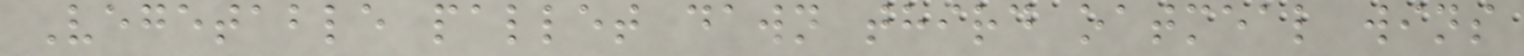Vegetable pallet dawn third oatmeal wins
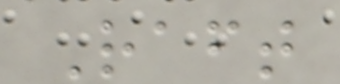Raft
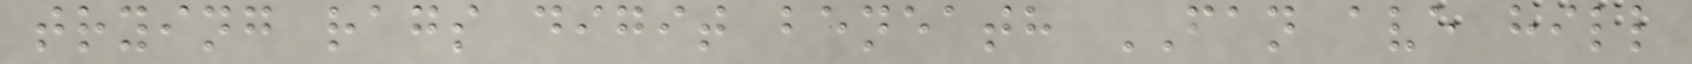trying rags digit beneath FAN ave hill
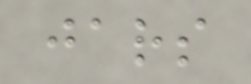jars
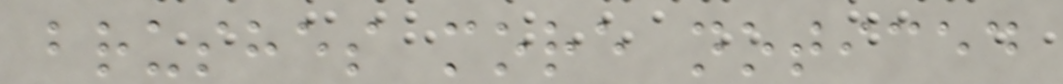brushes more noticed
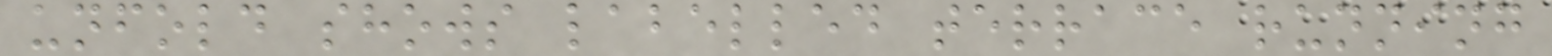unfold shows labelled terrace running
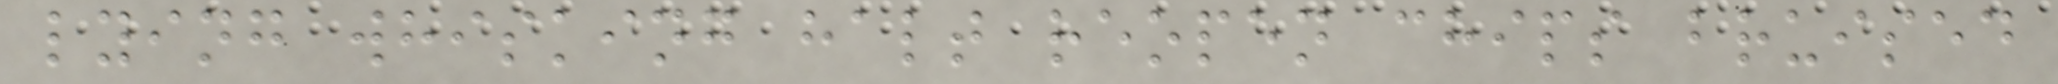lying whisking halt reopen chips bruised
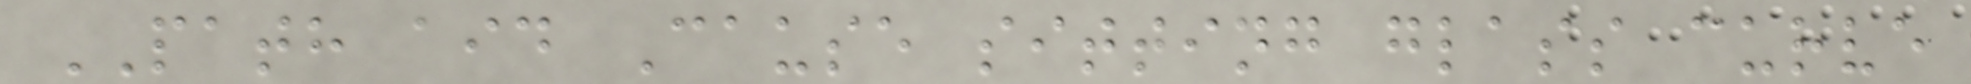PATH aid Cause sitting glass curve
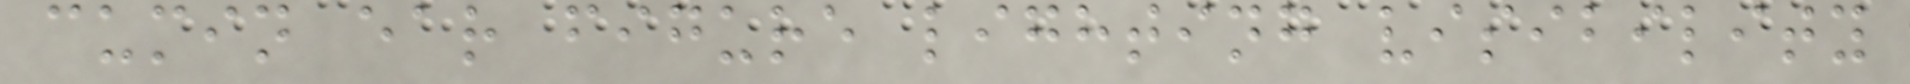cumin ear figure lighting visibility
